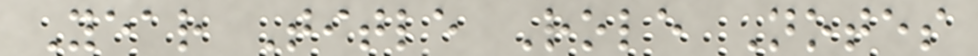Year Title Role Notes
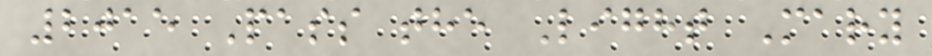2015 Pass the Light Mary
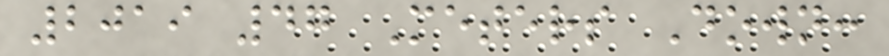2019 47 Meters Down:
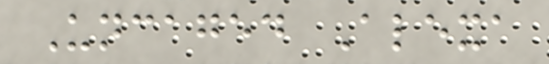Uncaged Alexa
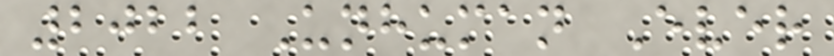2022 Unhuman Ever
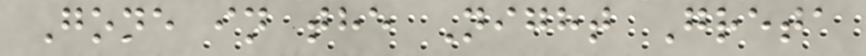Gone in the Night Greta
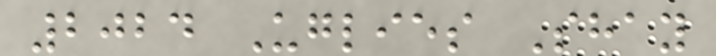2024 Uglies Shay
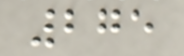275
